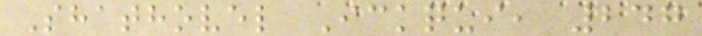Shathovel Ickqui, 247
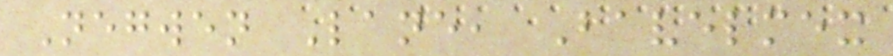Negwen Lane, Bavelmex
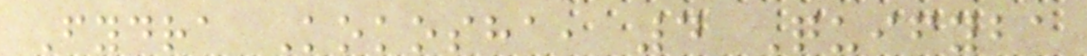Fydra Kokosha, 4 Quifyba
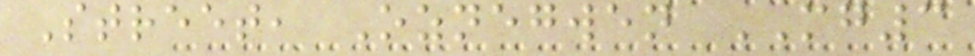Street, Oznegwen MG3
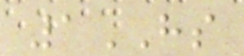1HS
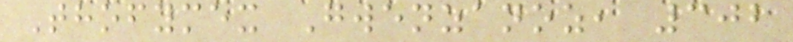Thofymex Gwenzanoz, 302
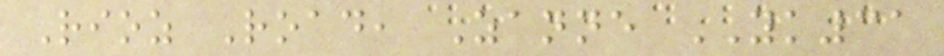Rioz Road, Zanne YK31
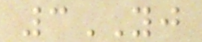3YJ
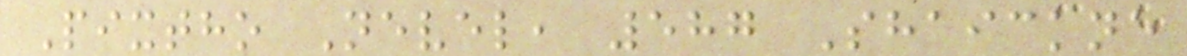Pixtho Nevel, 587 Shaickne
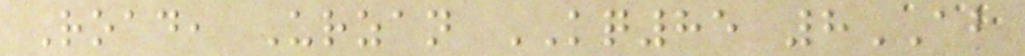Road, Urzan KQ85 8AB
